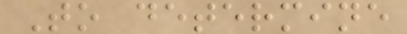To determine
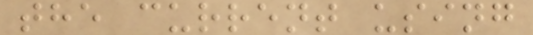the current using
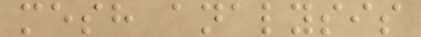mesh analysis
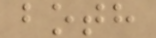both
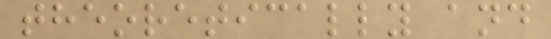theoretically and
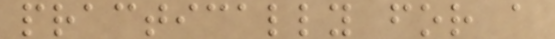practically for a
